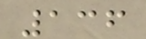136
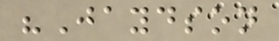"Jaydson
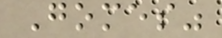Gomes"
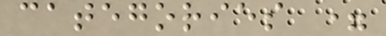categories =
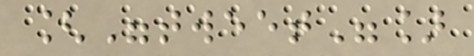["tweet"]
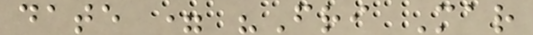date = "Fri Mar
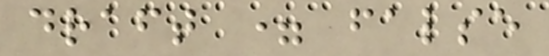draft = false
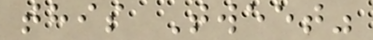this Tweet"
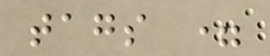tags =
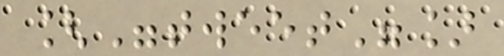["tweet"]
